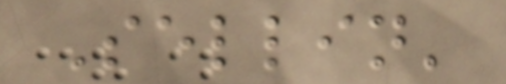Sellin'
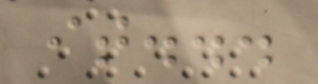it...
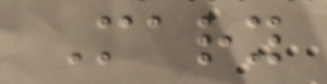Mary
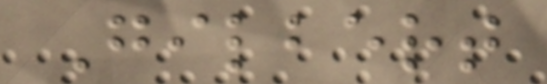Gilbert
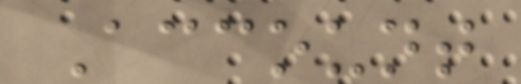Account
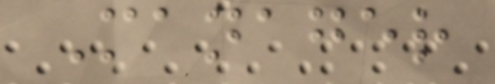Manager
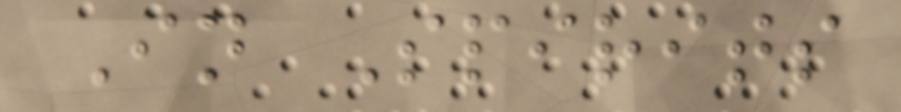In Spirits
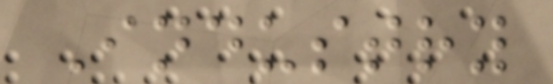Industry
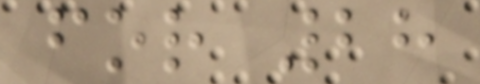for 28
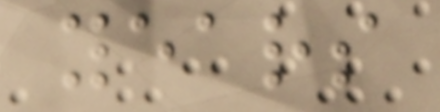years
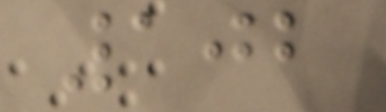102
